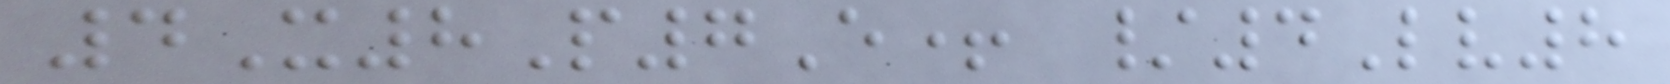4X8P7E+ /4Lv8
